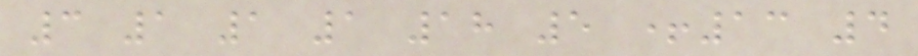3 1 1 1 18 5 +13 4
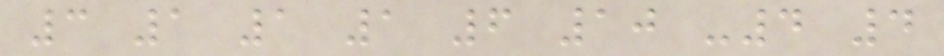3 1 1 1 6 10 -4 4
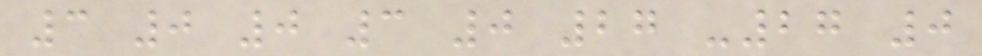3 0 0 3 0 27 -27 0
